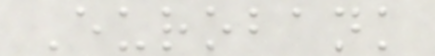Eurobank
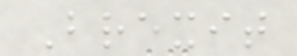Brexit
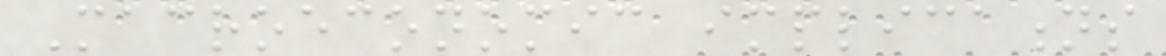Macroeconomic implications
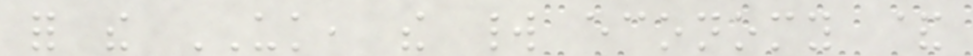for the UK, the world economy &
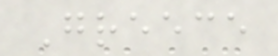Greece
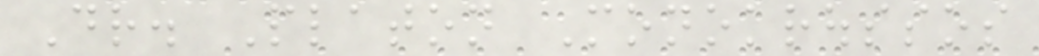Dr. Platon Monokroussos
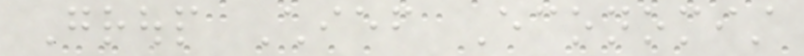Group Chief Economist
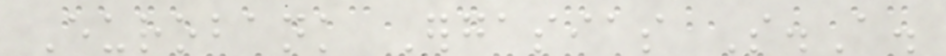Eurobank Ergasias S.A.
